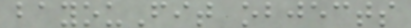bayouFit objects
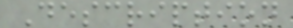Description
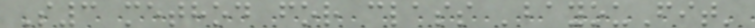S3 method for class 'bayouFit'
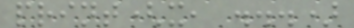print(x, ...)
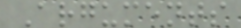Arguments
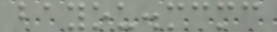bayou.mcmc
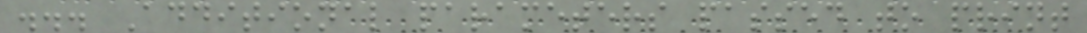... Additional parameters passed to print
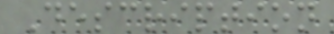Description
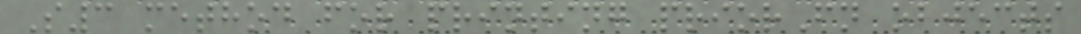S3 method for printing priorFn objects
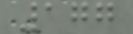177
